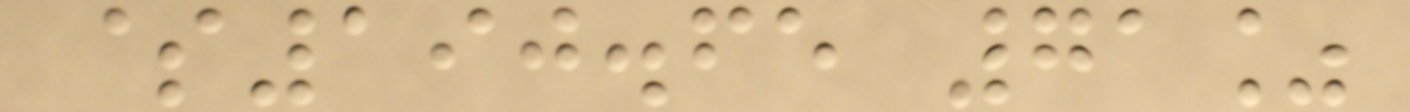$190.65 71%
